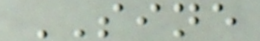SINE
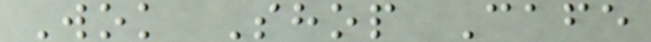Wok Shop Cafe
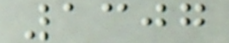1307
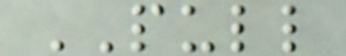PULL
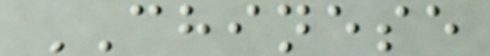CHINESE
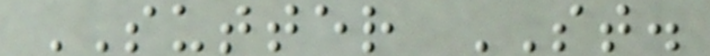SUTTER ST.
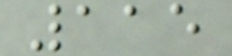115
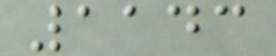1143
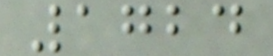1724
